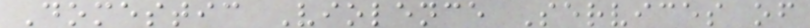Domestic Violence Services of
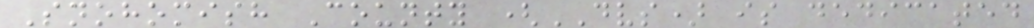Snohomish County (DVS) is dedicated
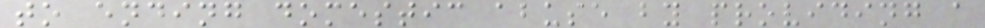to ending domestic abuse by providing a
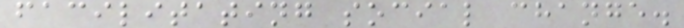facilitating social change.
